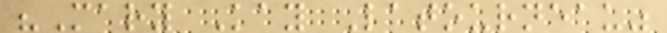"Mary Kay Latourneau"
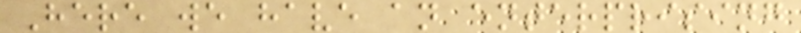Here we have an enterprising
